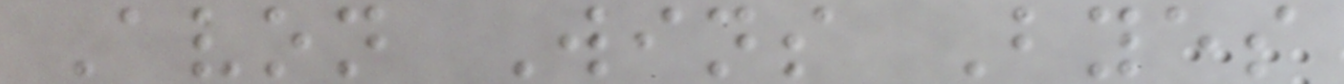Avon Wins Byes
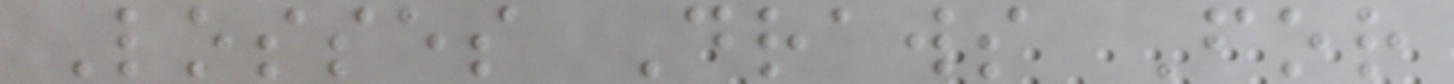Losses Draws For
